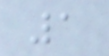1
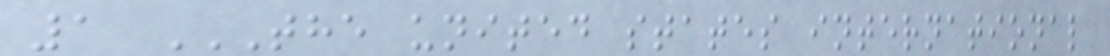1 THE UNITED STATES INTERNATIONAL
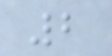2
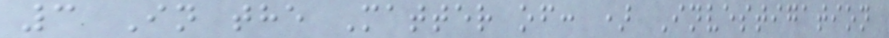3 In the Matter of: ) Investigation
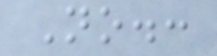No.:
